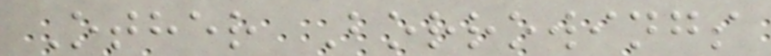Other Borrowings
